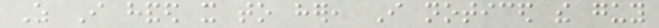As I handed it to her, I noticed the guy
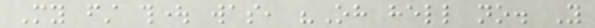My first thought was, "Oh hell no. You
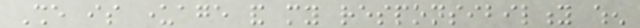She is underage and my responsibility when
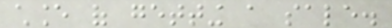chance of getting a sale.
